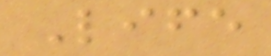Life
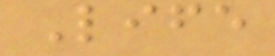Life
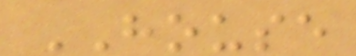HOUSE
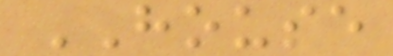HOUSE
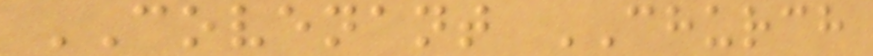COVENANT CHURCH
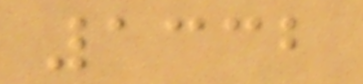1332
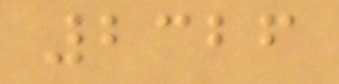2326
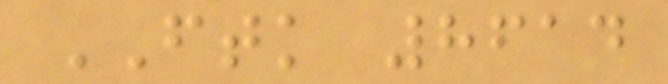FTK 8614
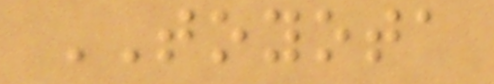TOYOTA
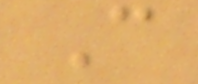C
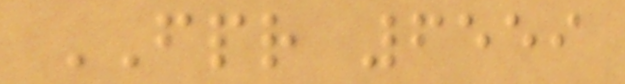FPR 6559
